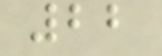22
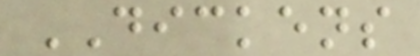DICKENS
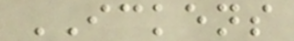ICKENS
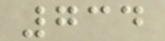734
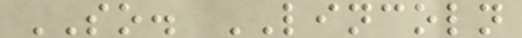SO. LINCOLN
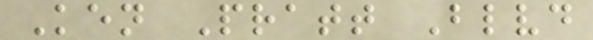Ken Pratt Blvd
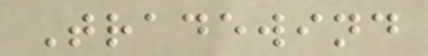Tradewind
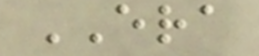ERA
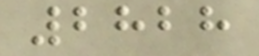2828
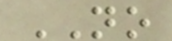NO
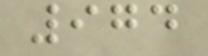974
